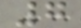7
